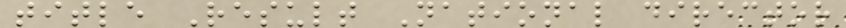title Result National director
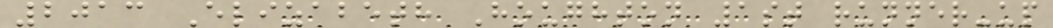2013 Elizabeth Houghton 1st runner-up
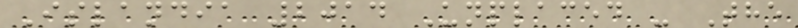Islandia 2014 Unplaced - The
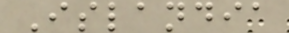Islandia
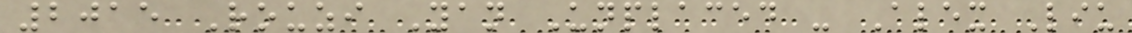2015 Rouzi Yan Unplaced - Alex Liu
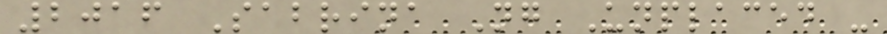2016 Sabrina Ng Unplaced -
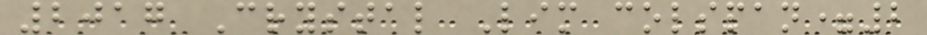2017 Crystal Lim colspan=2
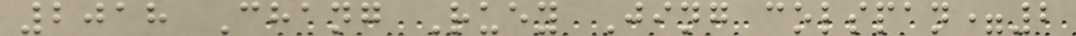2018 Chang Ruey Jing colspan=2
